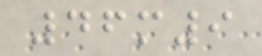46m9
